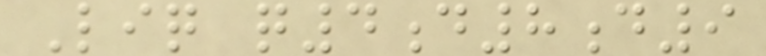Liq q4d8d9
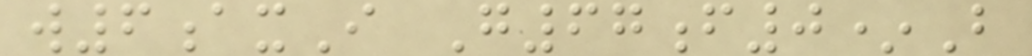w6axI G67f0*B
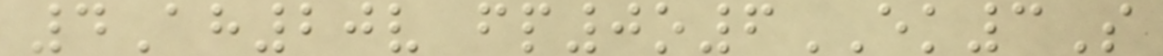4Ah20v fp0o6EK3S
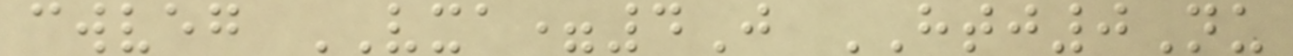cwveg VXA=4J HTJ0Nu
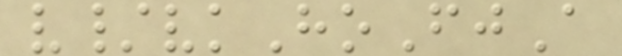v/vkHoFjA
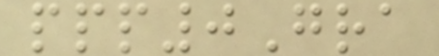ppp0Gra
